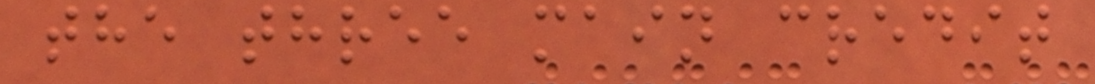the three main credit
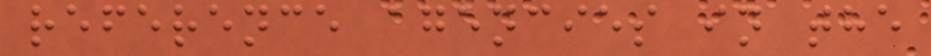reference agencies in the
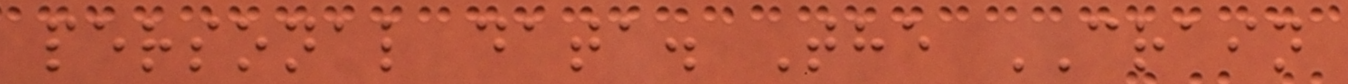personal data. The CRAIN
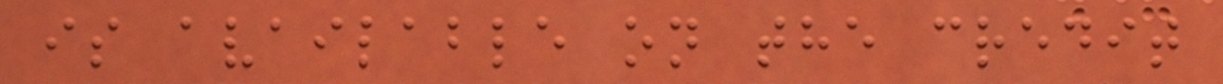is available on the credit
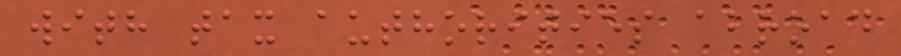with tax authorities abroad
